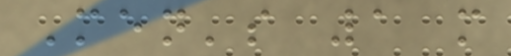Men's 1 m
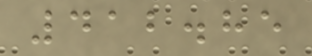412.85
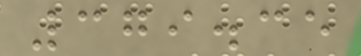379.35
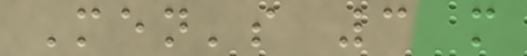Men's 3 m
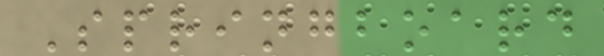Springboard
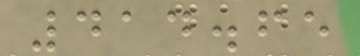414.65
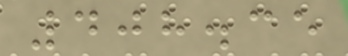408.35
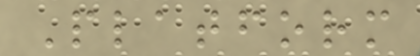Platform
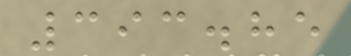393.85
